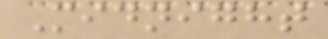Midnight
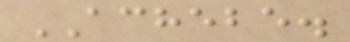ACHEBE.
